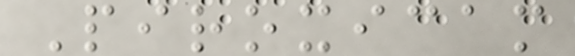Piroxicam
